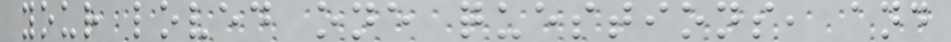your loved one questions, and
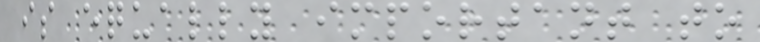is equally important to
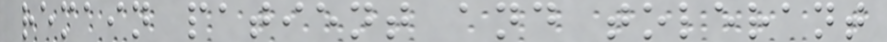remain patient and tolerant
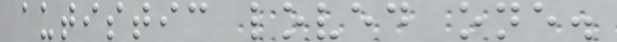autistic loved one.
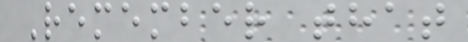Remember that
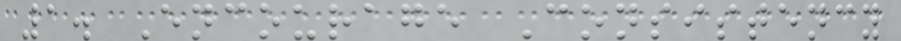1. Encourage Consistency
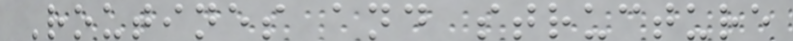Routines and structure
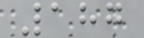187
